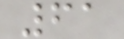61
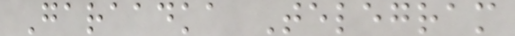Garaadka Telegram
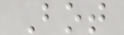Bot
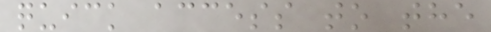quick access to the
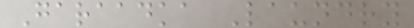Garaadka Laundry
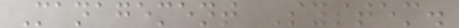Management System.
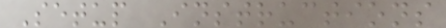Setup Instructions
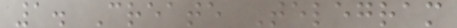1. Create Telegram
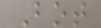Bot
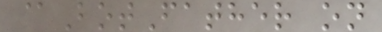@BotFather on
